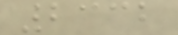2332
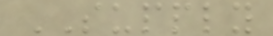SUPPLY
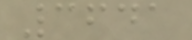3641
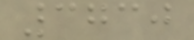3730
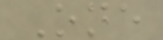One
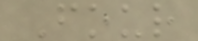Four
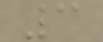3
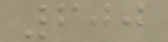600
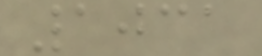1031
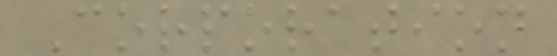Corporation
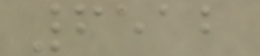6512
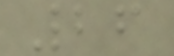26
